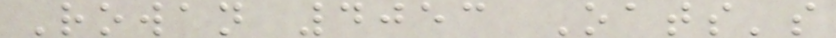Rowan 4053 Oats's
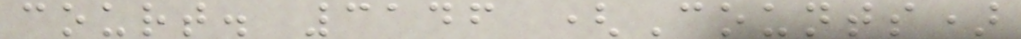court. 3146 (Counts)
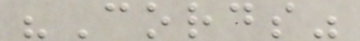"Cords"
